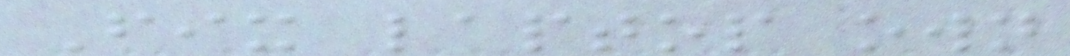Fix laptop own
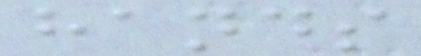hands
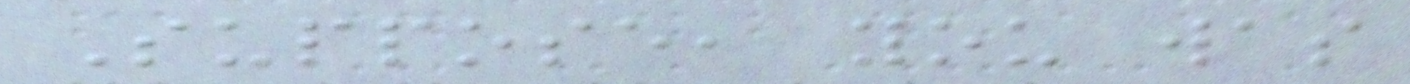Suppose, you was
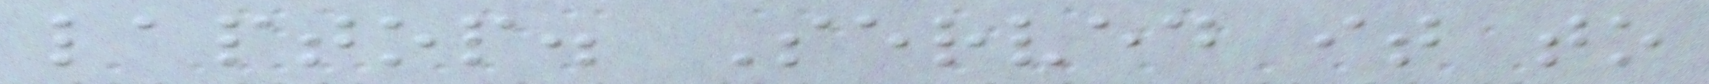laptop. Served it to
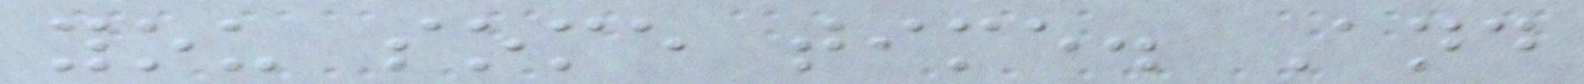you some time. And
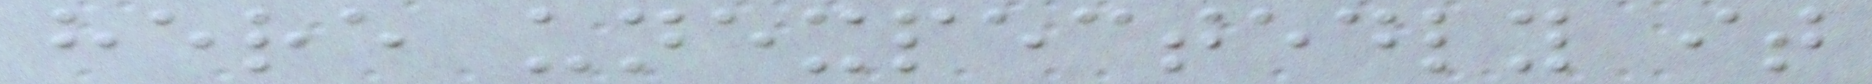here unexpectedly it
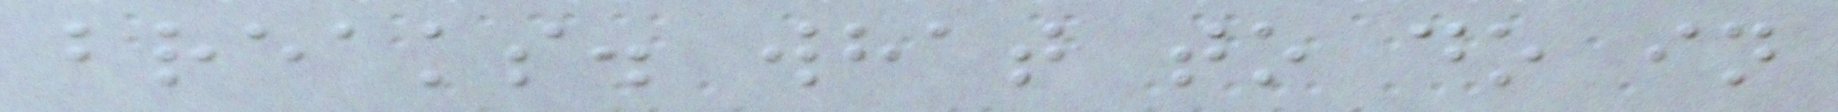breaks. what to do in
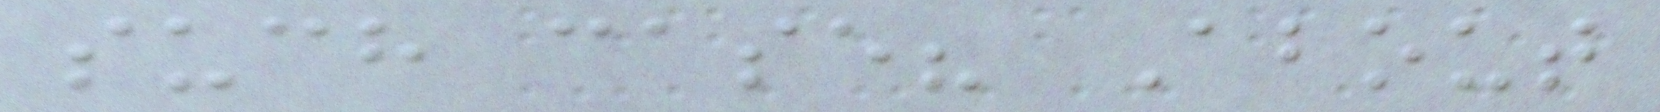such case? About
